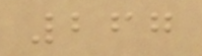267
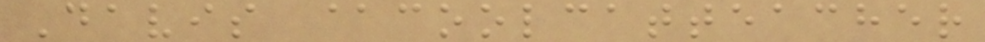Davis @coolcatteacher
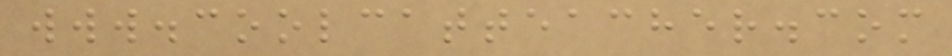www.coolcatteacher.com
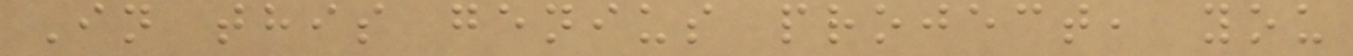In this genius project, you
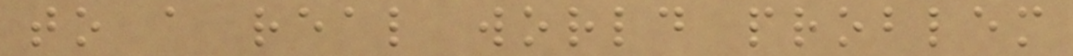to a real world problem
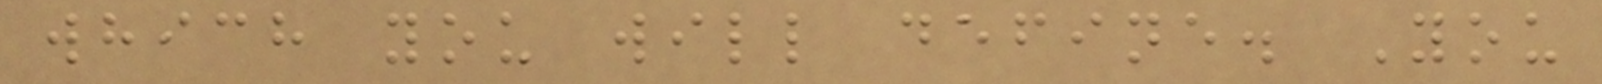which you will define. You
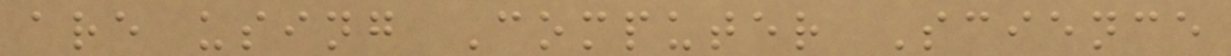are using Computer Science
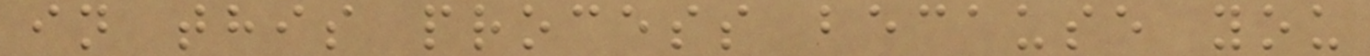in this process because you
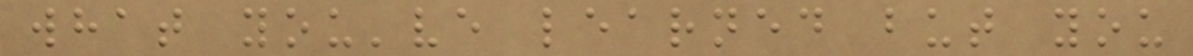what you've learned but you
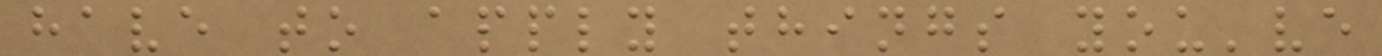have to apply things you've
